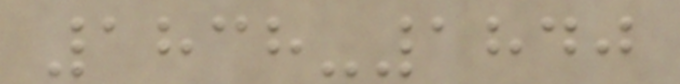1838-1840
